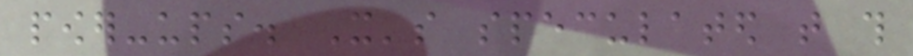power-ups. It's speculated that this
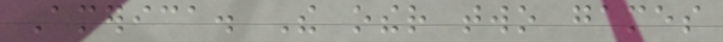America. The other two games
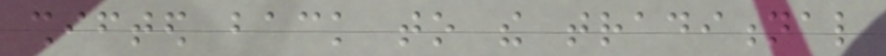shifted back to the traditional
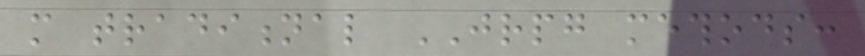more traditional JRPG methods:
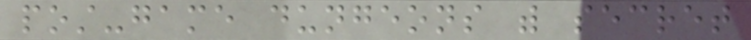post-game dungeons with secret
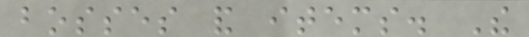bosses and items. The
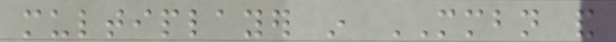multiplayer in MMBN and
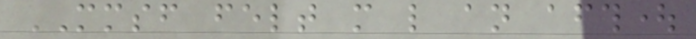MMSF felt more like an afterthought
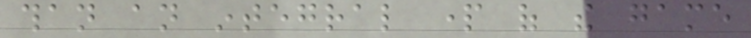than an integral part of the game
